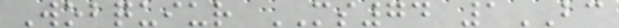Wobquiur MS74 1BC
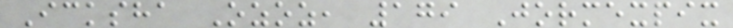Icksha Ozoz, 179 Jormexpix
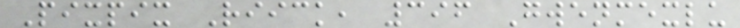Pixpix Riick, 396 Gwenmexlu
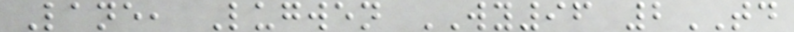Lane, Lugwen WY96 2TD
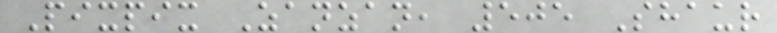Pixpix Zanzan, 505 Shaur
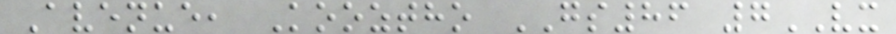Avenue, Kooztho GS86 7VX
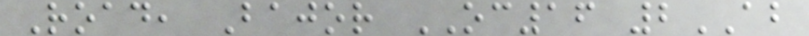Road, Bajor OC16 2AB
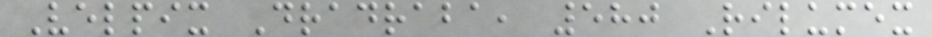Velpix Dradraba, 580 Rilumex
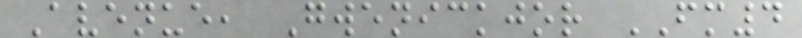Avenue, Gwenickjor FM4
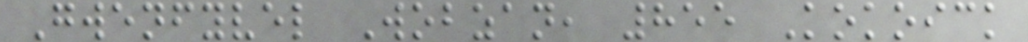Gwenfyvel Wobzan, 855 Kokoick
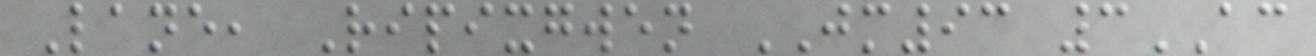Lane, Ripixgwen JM93 3AC
